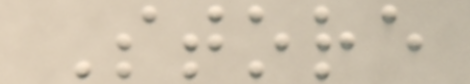Store
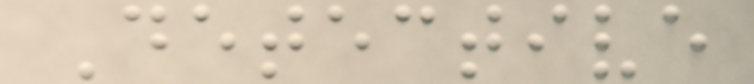Detective
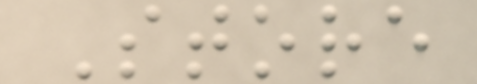Store
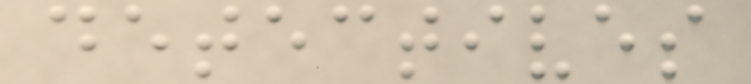detectives
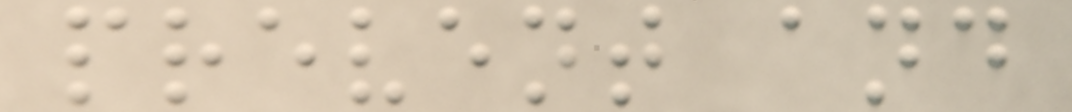prevent and
